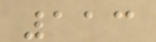113
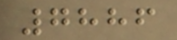7886
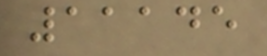11145
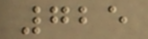725
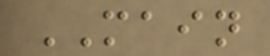MAIN
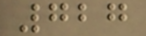727
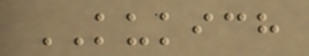KUKICH
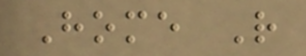Home R
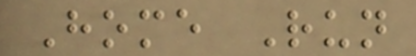Home Run
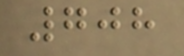708
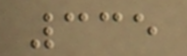335
